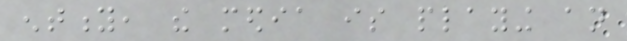entity, the media is playing an
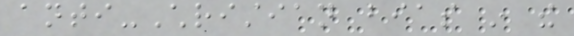anti-Christian bias in the
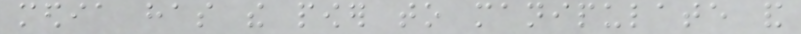media has the power to manipulate and
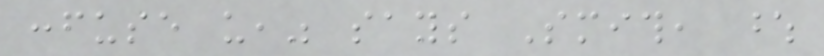confuse us," says Smith, whose
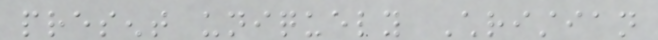present uniquely Christian
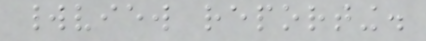worldview reporting.
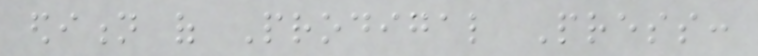edition of Prodigal Press:
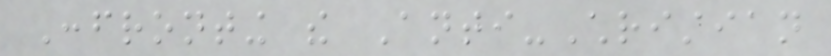Confronting the Anti-Christian
